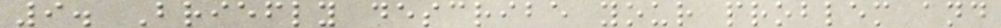9. Briefly describe your problem and
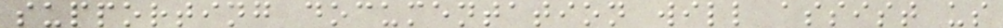supporting documentation will assist us
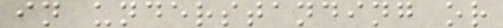in understanding or
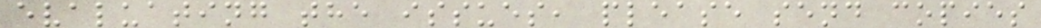evaluating the issues, please send copies
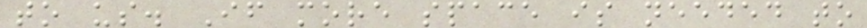to us. If more space is needed to
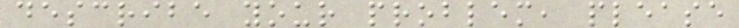describe your problem, please
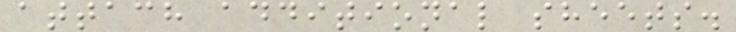attach additional sheets.
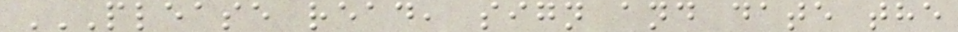PLEASE READ, SIGN AND DATE THE
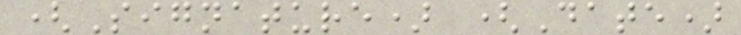(Signature) (Date)
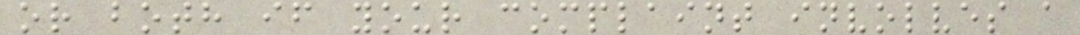or both if your complaint involves a
